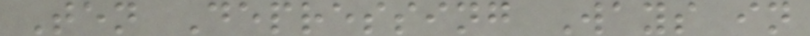Ten Depressing Ways in
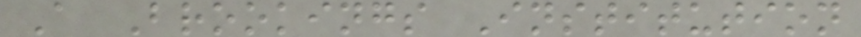A Brookings Institution
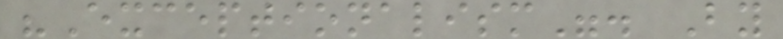"Exceptionalism". By
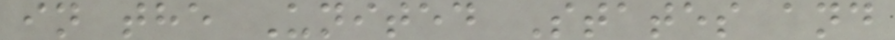in the United States and
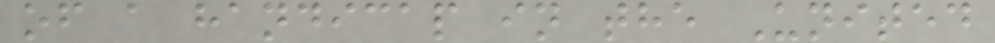of a handicap in the United
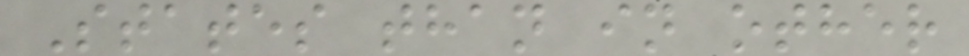States than in other
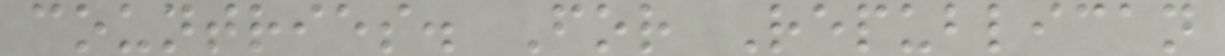countries. For Republican
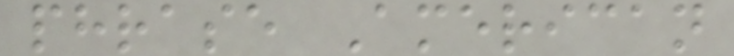phrase American
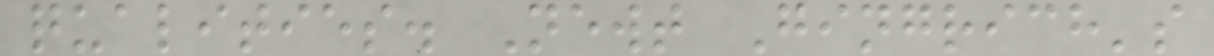qualities. Newt Gingrich's
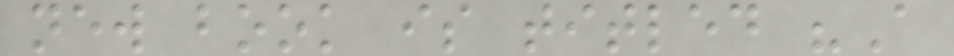new book is titled "A
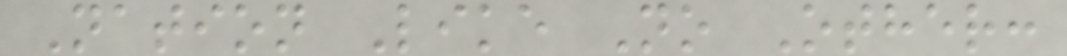Nation Like No Other:
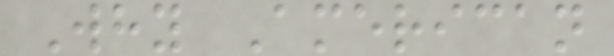Why American
